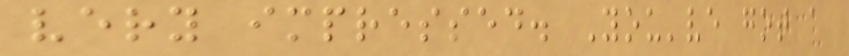very impressed. You've got a
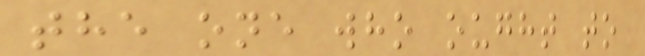the one who ought to
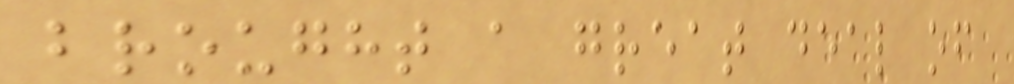brought a great deal of
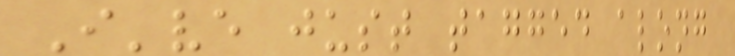I've just tagged along
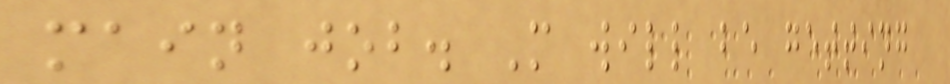main job. M will be getting
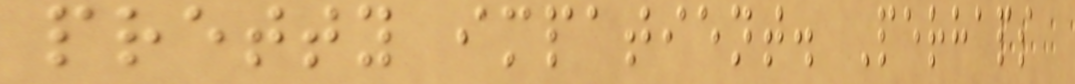pretty impatient. Perhaps
